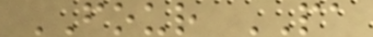FOUR PA
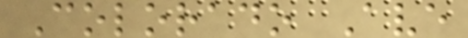Colorado Ave
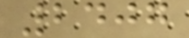2407
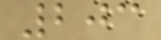203
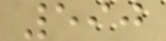590
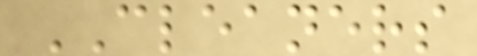CLEANERS
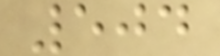504
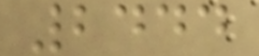2444
